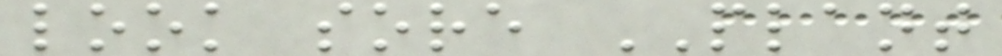look sore PLANT
